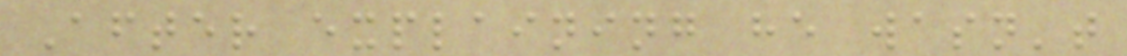After explaining he wasn't
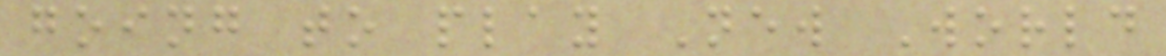going to play New World
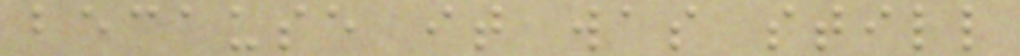because it was still
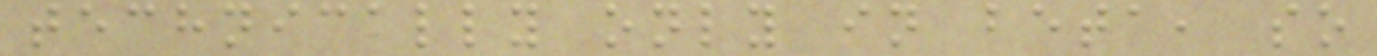technically only in beta, so
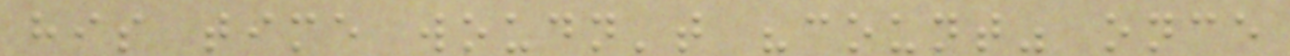his time woudn't "count" once
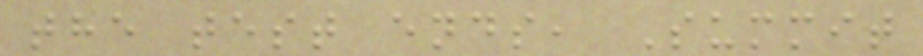the test ends, Summit
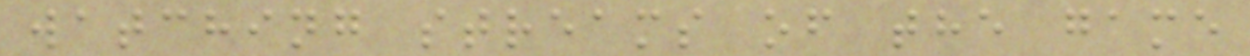watching streams of the game
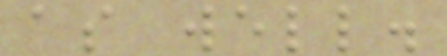as well.
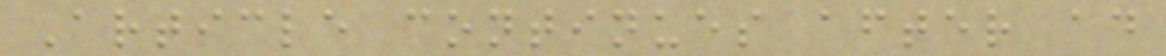Article continues after ad
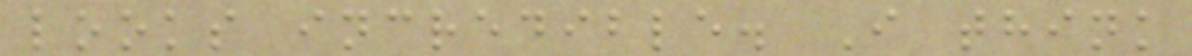looks incredible. I think
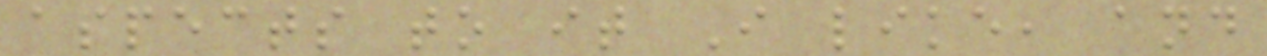aspects to it I like, and
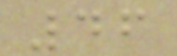46
